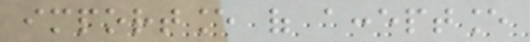importance of acceptance
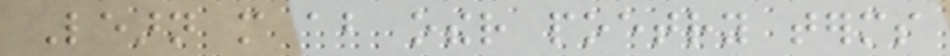Learn more about other poetry terms
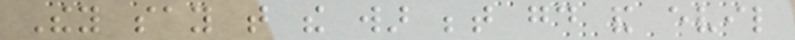They say that the war between good and evil
